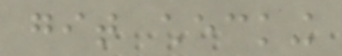git checking
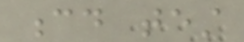cd test
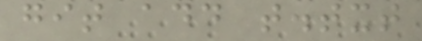git add t.txt
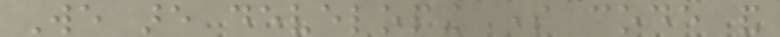We are developing some code and
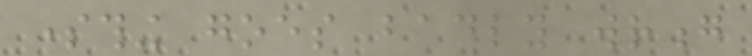something goes badly wrong
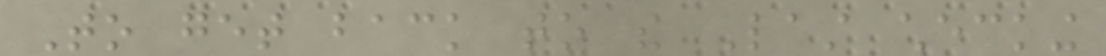To get back to the Last checking
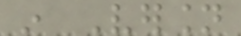in Version
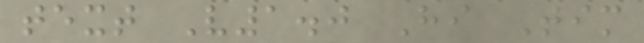text V1.0 Hi Tim
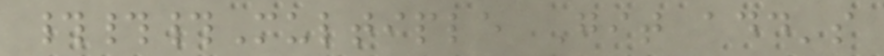###Multiple Git add's
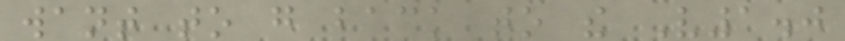want to go back to the V1.0
